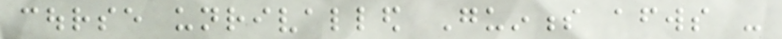course unrivalled Guinness afterwards -
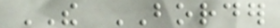THE BORDER
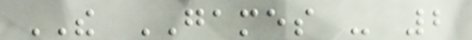THE GAMES - 2
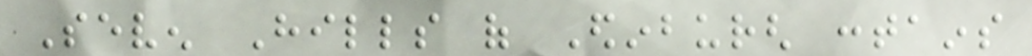Seven Hills of Edinburgh contains
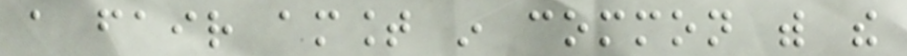a fair amount in common with the
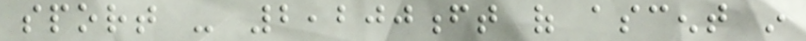sport - 2,200ft of ascent in
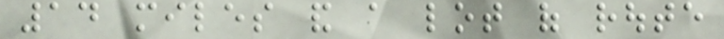14 miles and a lot of route
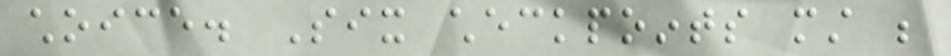choice. Six checkpoints must be
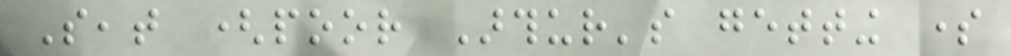Seat (poor Arthur's getting some
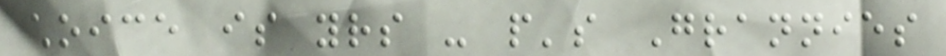choice is yours - people's Grannies
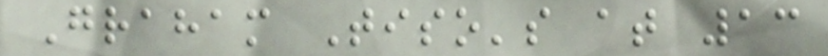Graham Tiso's at 13
